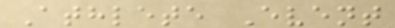Athlete Event
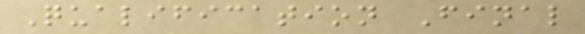Qualification Final
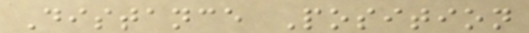Distance Position
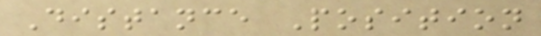Distance Position
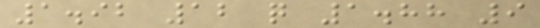1.92 12 q 1.88 9
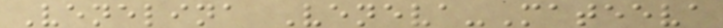Venelina Veneva-Mateeva
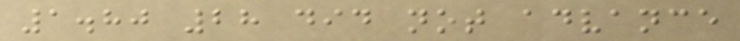1.80 28 did not advance
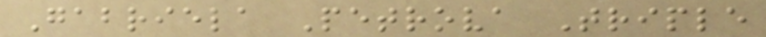Gabriela Petrova Triple
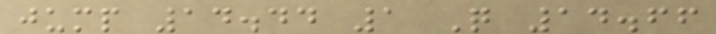jump 14.44 1 Q 14.66
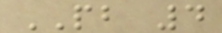PB 4
